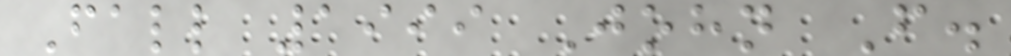Fall 1999 John F.
